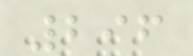296
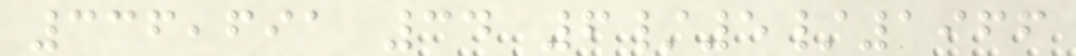336,691 34 6/5/1966
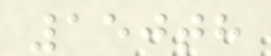150th
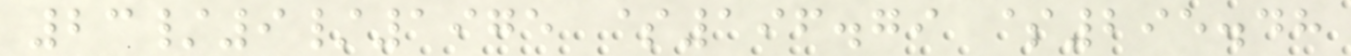23/9/1975 $196.79 $295.48
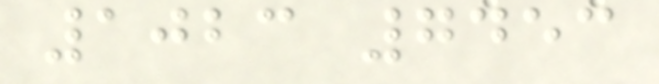1023 7453
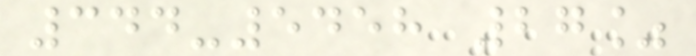344-5458 27%
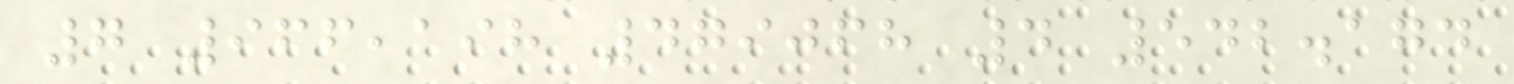7 966,198 479068 4 542.174
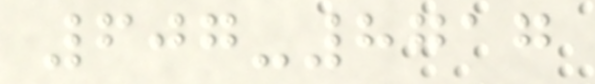607-8717
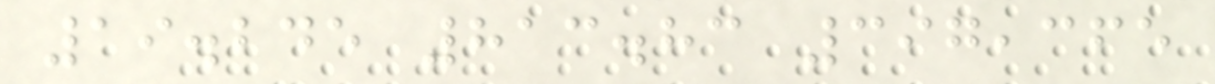19.245 813.83 397,365
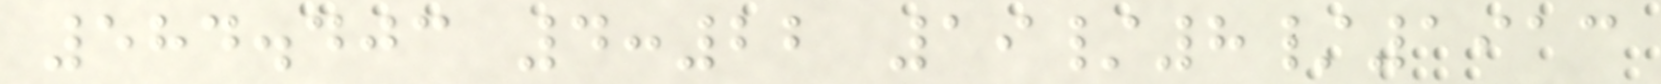584.403 4:22 19/8/1913
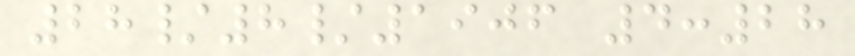28/8/1906 4:28
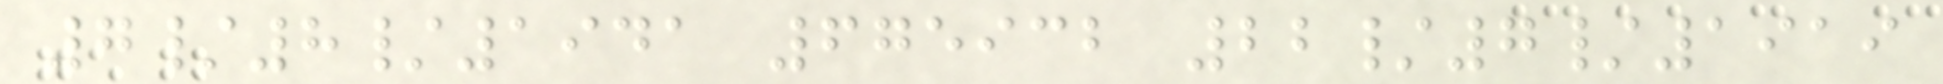7/8/1941 675932 22/7/1919
